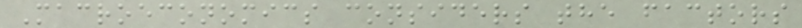Macroeconomics considers the factors
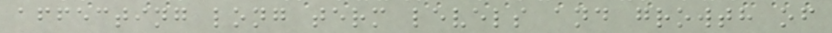affecting long term levels and growth of
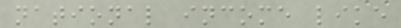national income like
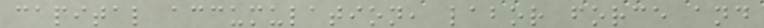capital accumulation, labor force and
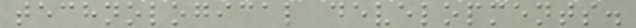technological developments.
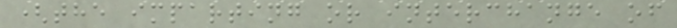(the imparting or interchange of
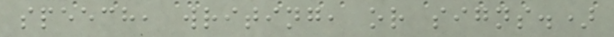speech, writing, or signs.)
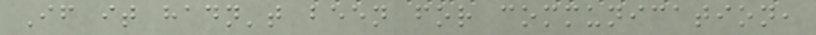If it hadn't been for communication,
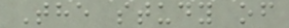The study of
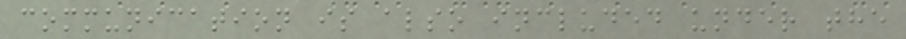communication is also included under the
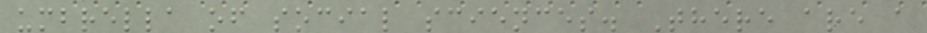umbrella of social sciences. There are a
